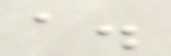a.
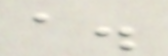a.
